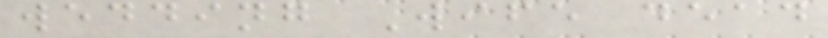wedding Wife dead
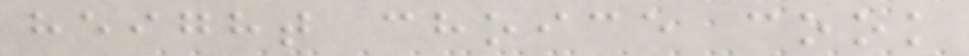height choice cook
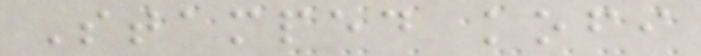Stamped kofi
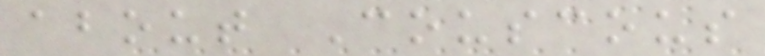about Couscous
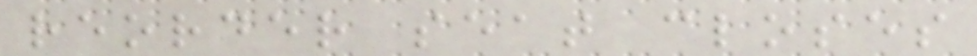reorder seat closes
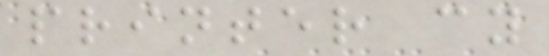printer cy
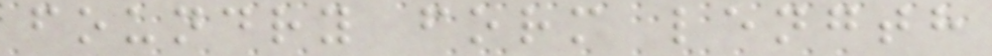foundry form length
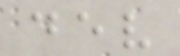dev
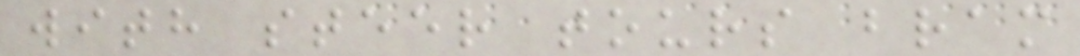with steer tours bram
